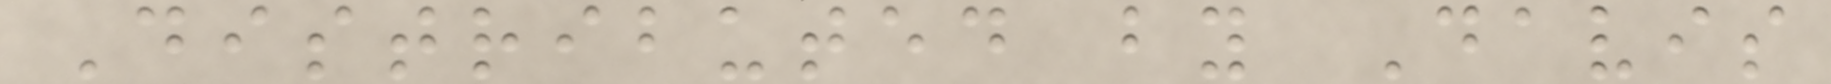Distributed by Davis
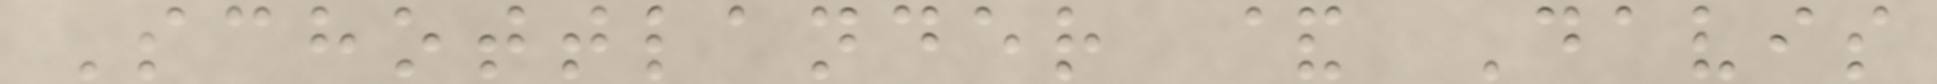Schottlander & Davis
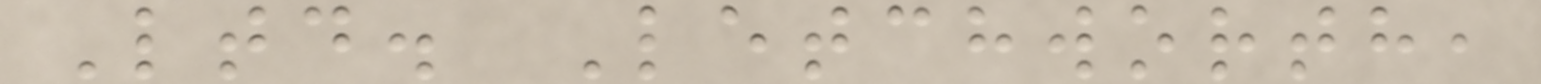Ltd. Letchworth,
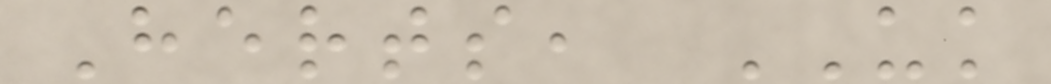Herts, UK
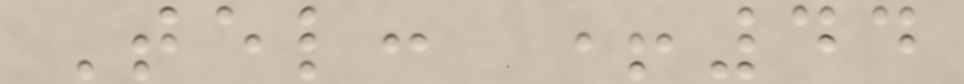Tel: +44
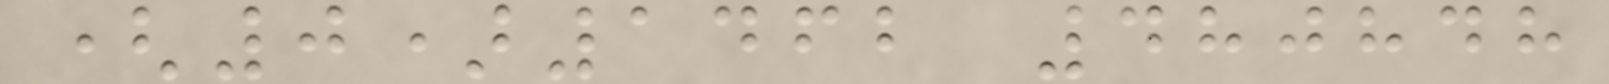(0)1462 480848
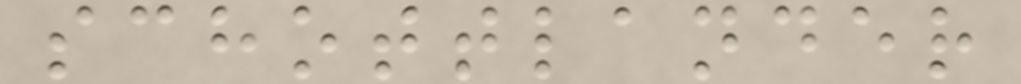schottlander
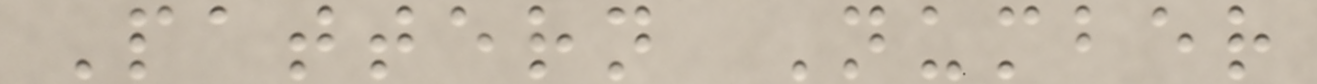Pattern Number
